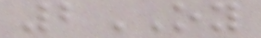2OY
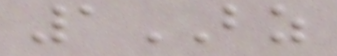1BZ
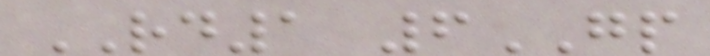RD1 6GP
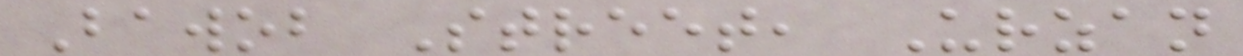Bawob Street, Urzan
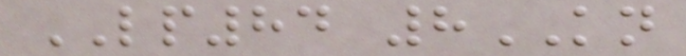LP84 8KN
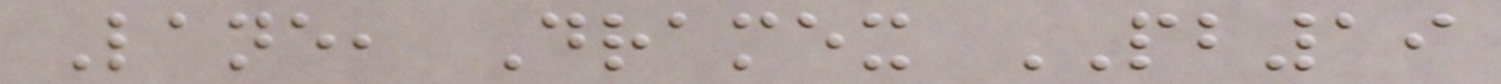Lane, Dramex PB19
